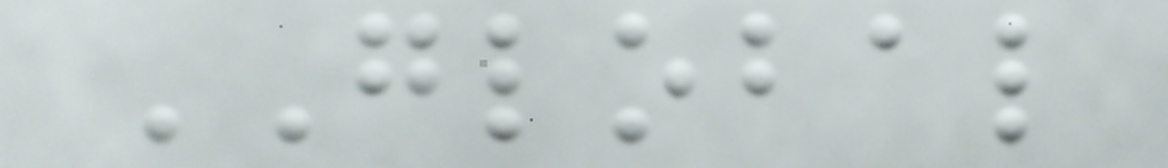GLOBAL
